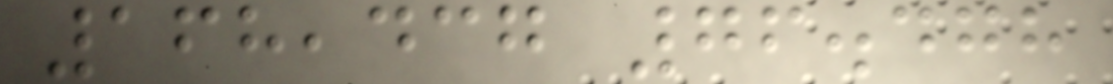168,437 76.478
